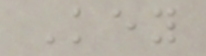Key
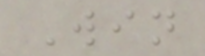Win
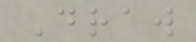Draw
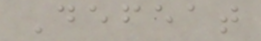Defeat
